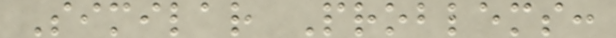Similar Problems:
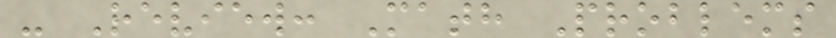- Review: Math Problems
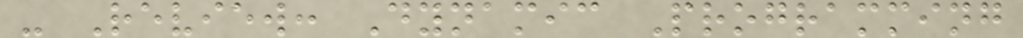- Review: Dynamic Programming
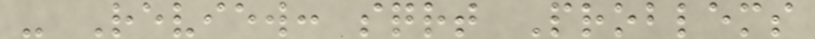- Review: sqrt Problems
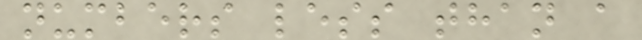numbers less than a
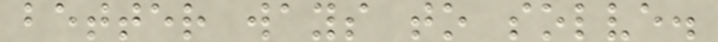better ways to solve.
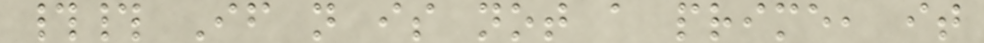## If n is not a prime, it
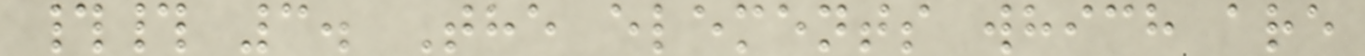## 3. The elements which are
